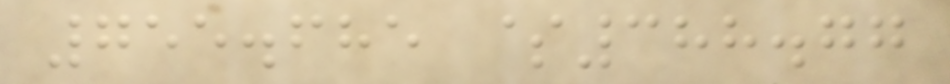755.685 $388.77
